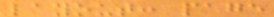layout: page
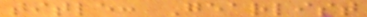title: Gearlist
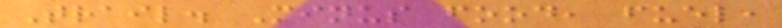Trail. Minus food, fuel,
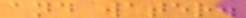and water.
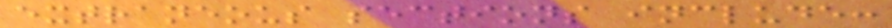extraneous sections include:
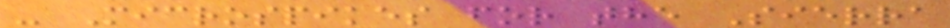- Microspikes for the Sierra
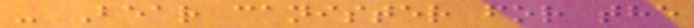- Bear canister for the
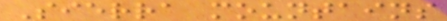Sierra mountains
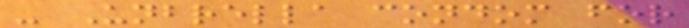- Unbrella condom for
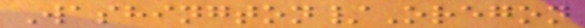Washington/Oregon
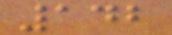142
